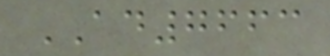AD7663
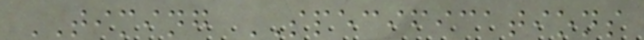TIMING SPECIFICATIONS
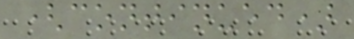(continued)
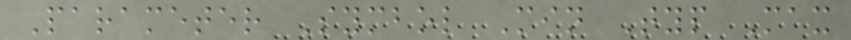Parameter Symbol Min Typ Max
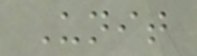Unit
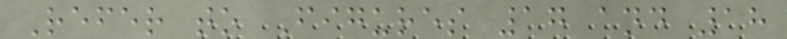Refer to Figures 17 and 18
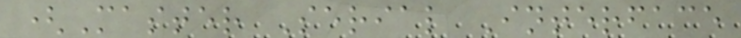(Master Serial Interface
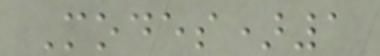Modes)1
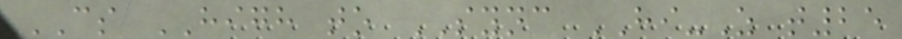CS HIGH to SYNC HI-Z t25
